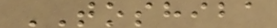TOSHIBA
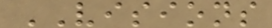VISIONS
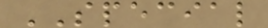SPECIAL
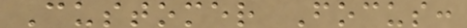Customer Focus:
